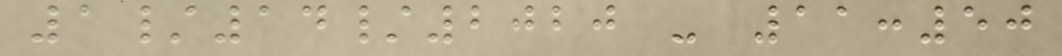1/14/2020 - 11:50
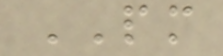PM
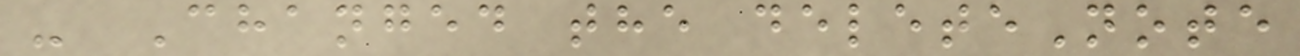- Changed the deleteNote
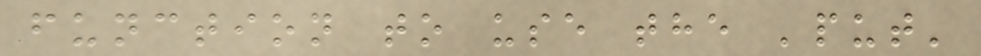function to use the 'put'
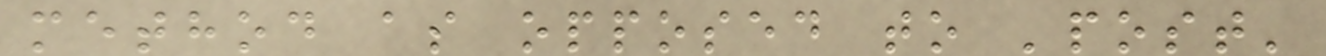method as opposed to 'post'
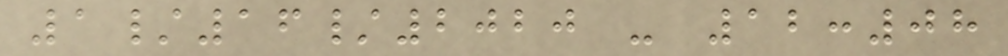1/16/2020 - 12:08
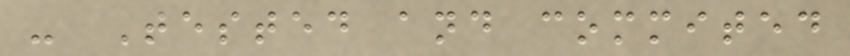- Tested and commited
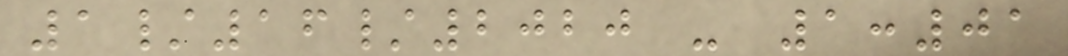1/16/2020 - 1:01
